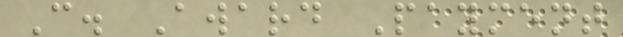C. Award Payment
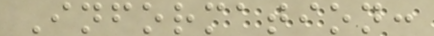Information:
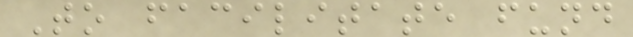To facilitate fund
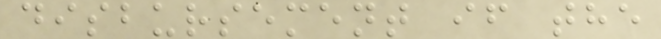disbursement if the
